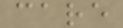care
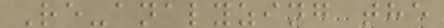Re-analyzing the
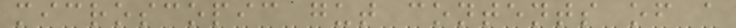microscopic gut contents of a
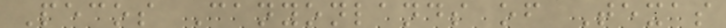Pecos Canyonlands of Texas
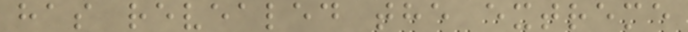has revealed the extreme
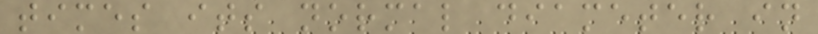times its normal diameter in
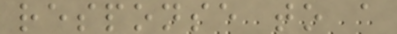response to a
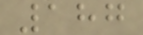187
